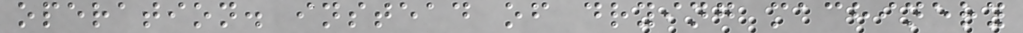operation. instead of drying machinery
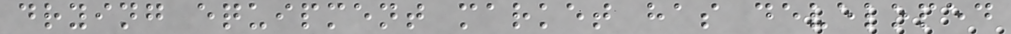drying equipment market has developed
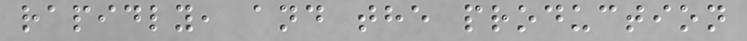rapidly, and the production
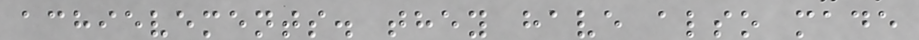achievements. they have also made
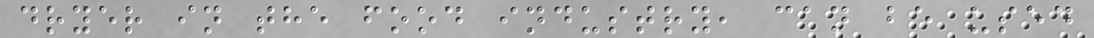dryer in the food industry, can be used
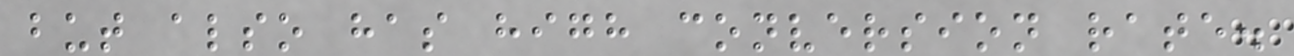but also has high conversion rate.
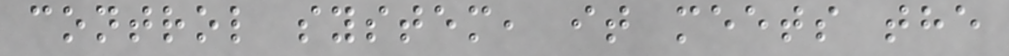control system, it meets the
